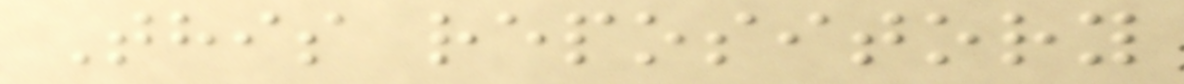This repository
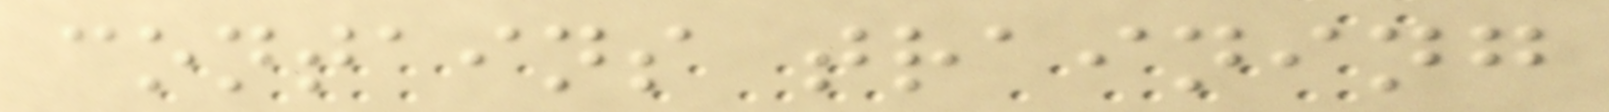contains training
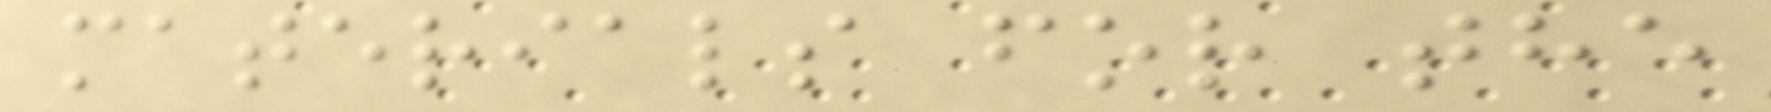materials for the
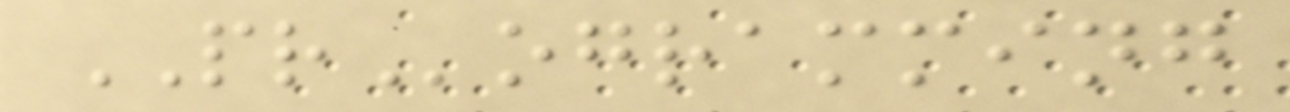PRogramming
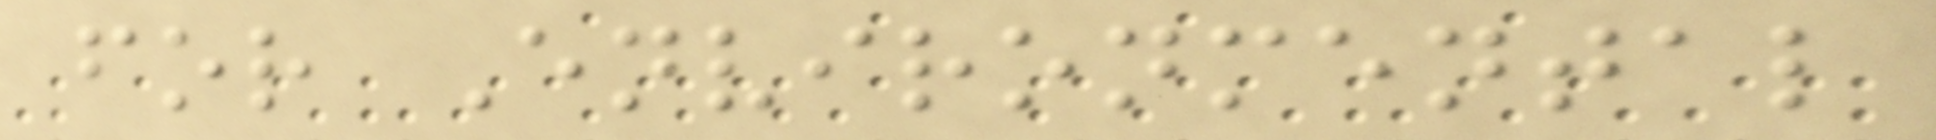for Environmental
